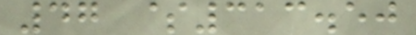47 $313.50
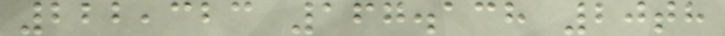222,323 167.138 20th
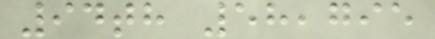94th 58,795
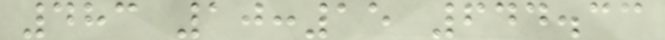483 10:15 644.33
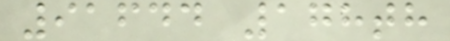91644 178th
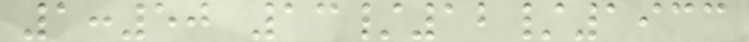1:50 13/12/1933
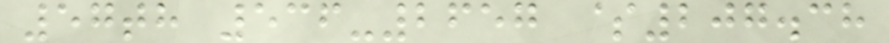57th 536-2657 $207.38
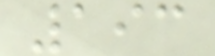193
